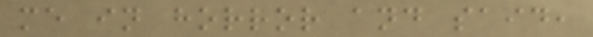me in horror and said,
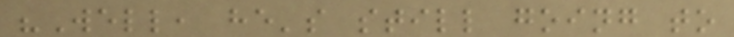"Well, he's still going to
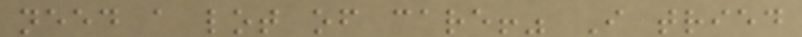need a lot of care!" I tried
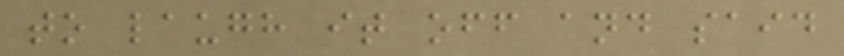to laugh it off and said
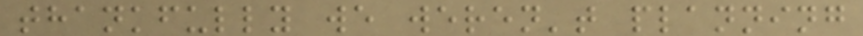thankfully we weren't planning
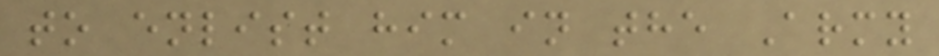to enlist him in the Army
